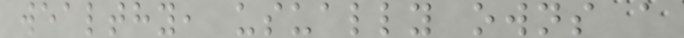wealthy, usually owns a
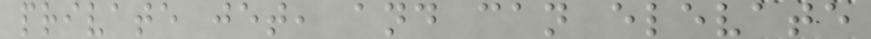private jet, and can elevate
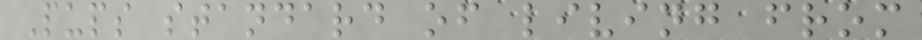Pups standard of living from
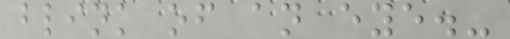blink of an eye.-
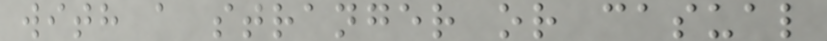with a stranger or casual
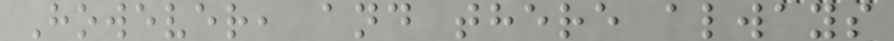However, and there always
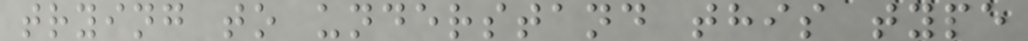trying to understand this type
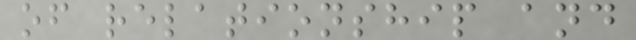of relationship and
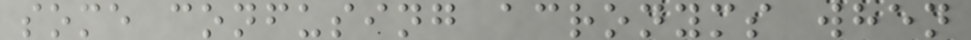some confusing acronyms when
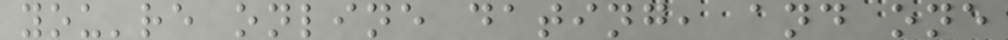you're online dating, and one
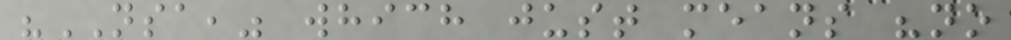"NSA," which just means "no
